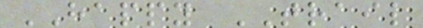HAPPY TRAIL
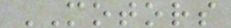MOTORS
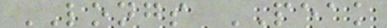LONGS PEAK
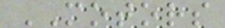MOTORS
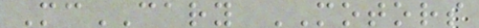McCARY MOTORS
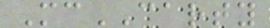McCARTY
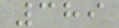389
